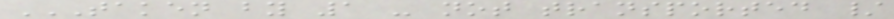TAKEN BY 1 - NOT TRANSPORTED /
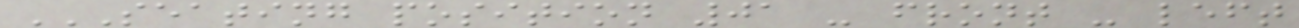SEATING POSITION 01 - FRONT - LEFT
